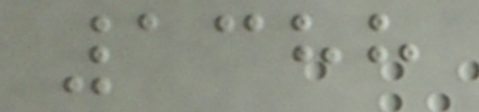1388
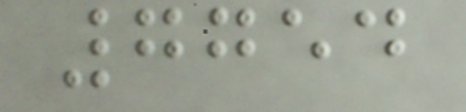7754
